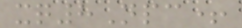xq8Npc+
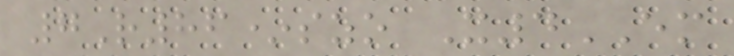7R86*szo X4EM
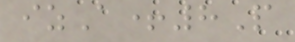izA+8P
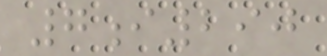7i290
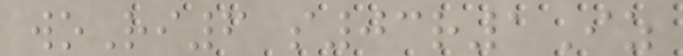woRi6 s03r1Iz
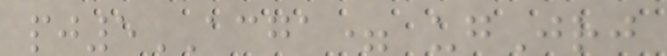pj5ACGA= ugJrj
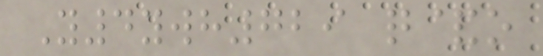Y4ywh729 q&o
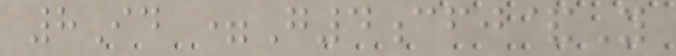8Id =G4cfj&Y
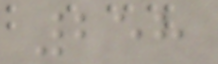258
